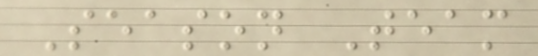Season Team
